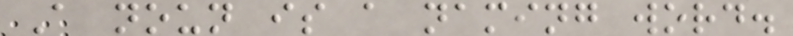A noun is a naming word.
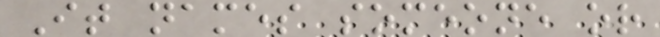It names someone or
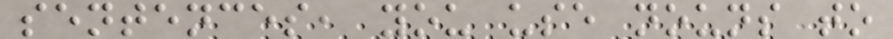sentences, you use nouns to
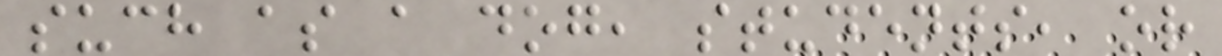such as a dog, students, or
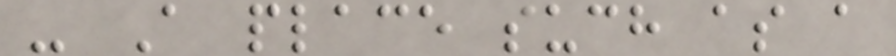- A place such as a
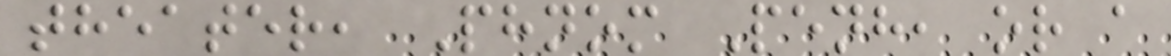theater, Phnom Penh, or a
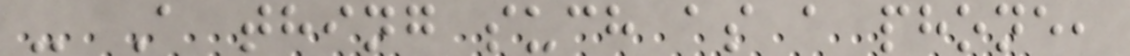- A thing such as a phone,
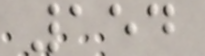154
